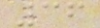36
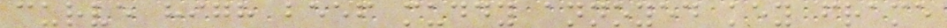curve high beef muddy annoyed key frame
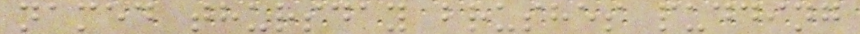named thursday brushes pudding
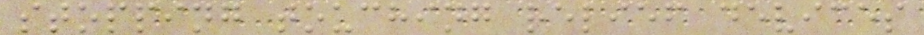stopping touching relief devices
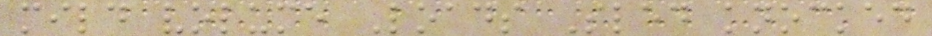mild volume Loads Sled knocked
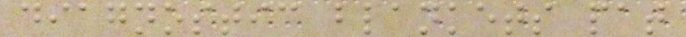diagnostic blankets pat
